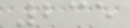235
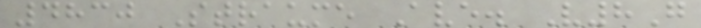4830 Straume Ave. V8G
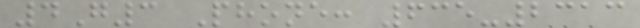4G3 Phone: 635-2313
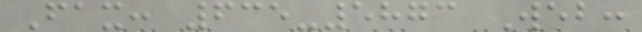Fax: 635-5873 Web:
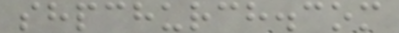shpchurch.com
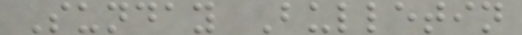Sunday Bulletin
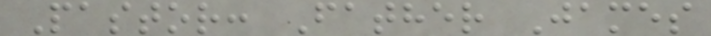Pastor: Father James
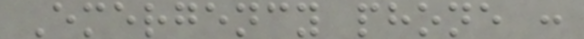Emergency phone :
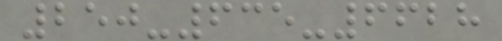250-635-6628
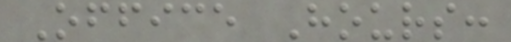Office Hours:
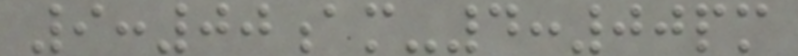9:00am-4:00pm
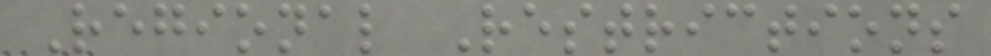Regional Restrictions
